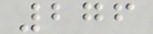276
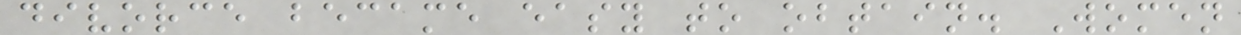divorce became easy to obtain. Women
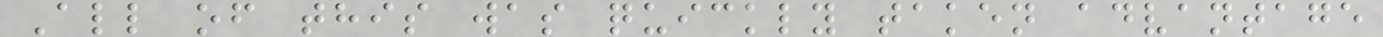All of this was quickly taken advantage
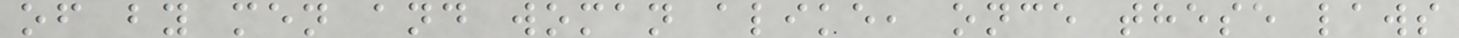of by men and woman alike, once these laws
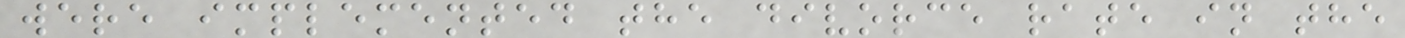were implemented the divorce rate in the
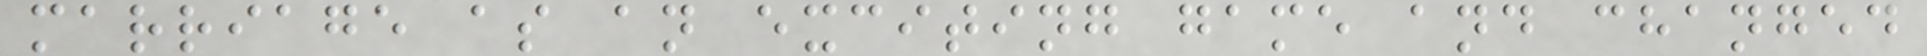marriage as an exciting game and changed
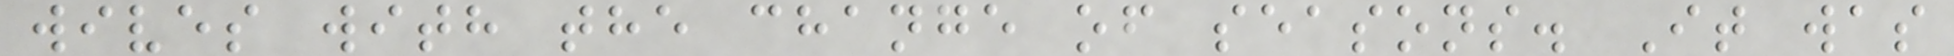wives with the change of seasons. It was
